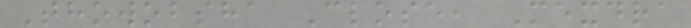Thowobsha Close, Mexdra
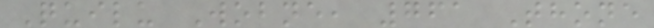Quilu Wobne, 761 Thone
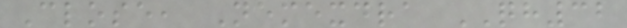Close, Nemexdra QH32
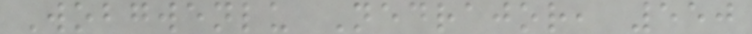Wobgwenlu Nedrajor, 550
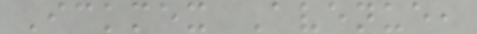Ickmex Avenue,
